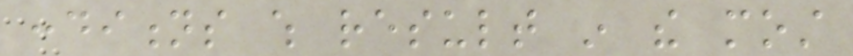conditions which result in the most
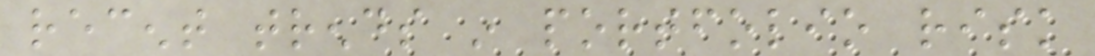recent trends in portfolio risk
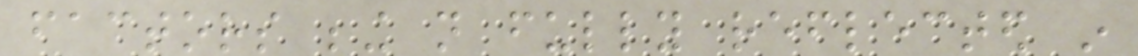factors being not fully reflected in
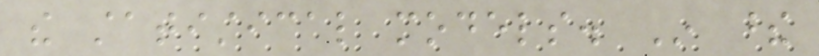the statistical models. In these
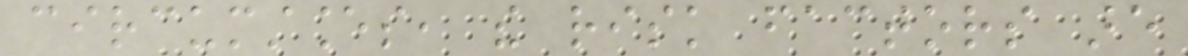circumstances, the risk factors are
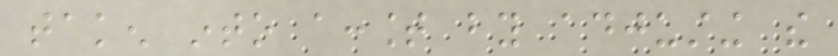taken into account by adjusting the
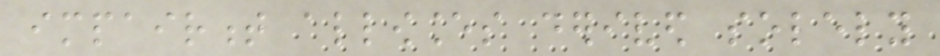impairment allowances derived solely
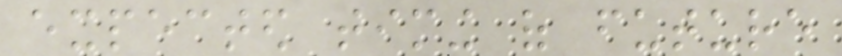expected timing of future
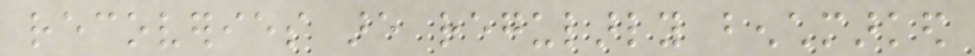recoveries are regularly benchmarked
